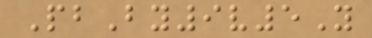PbBy9v5Y
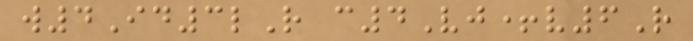w4Id3lR c4Vj+v6R
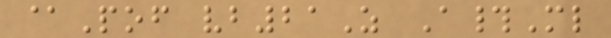@Pof vb21Z A#Ml
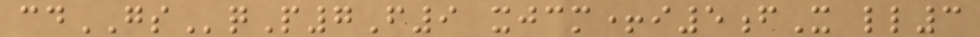cdGSqP7F9 xjcm+i5fX ll3
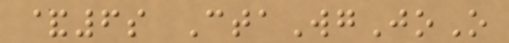&6s CtaWgJoO
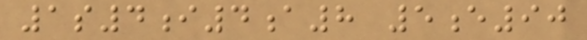1s4i4a8 5e90
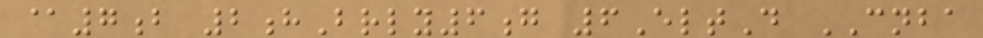@7b 2hBrly6g 6EltD CNBA
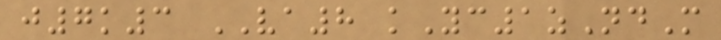j7k3 VA8 kYc1zNdM
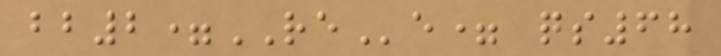bb2=REe= qs68
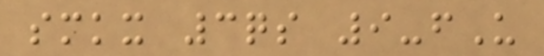smkx 3qs 9-fU
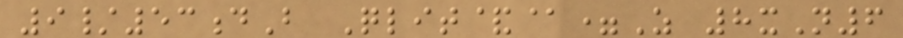9/53dB Qlit&@=Z 8xN6
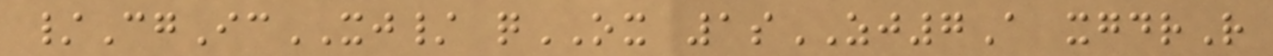/CgIcXJ/ qOX 1sZJ7A xgdrR
